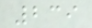239
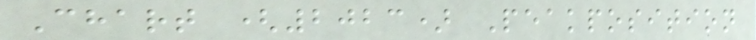Chart (2023) Peakposition
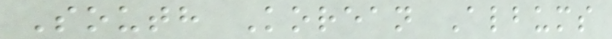South Korean Albums
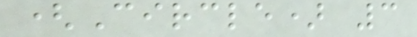(Circle) 3
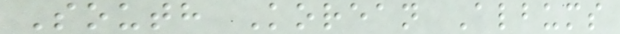South Korean Albums
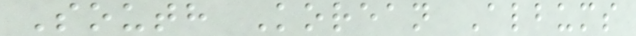South Korean Albums
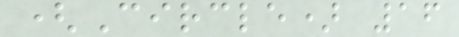(Circle) 16
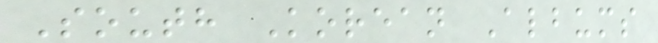South Korean Albums
